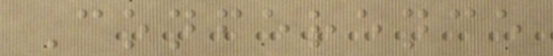Conference
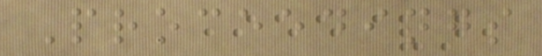Proceedings
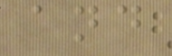and
